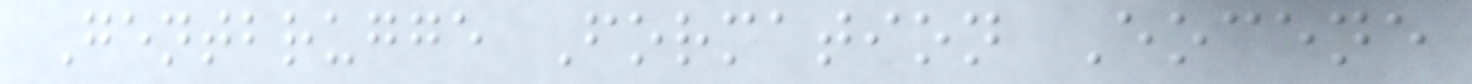Gentbrugge Formation Eocene
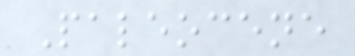Paleocene
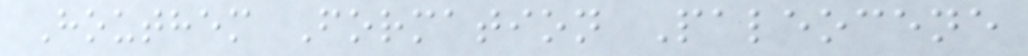Houthem Formation Paleocene
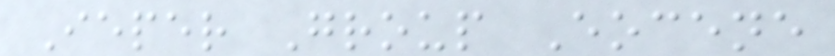Ieper Group Eocene
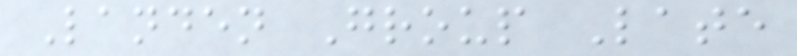Landen Group Late
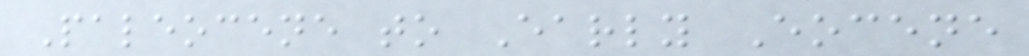Paleocene to Early Eocene
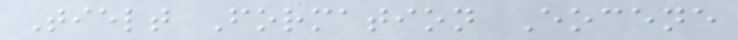Tielt Formation Eocene
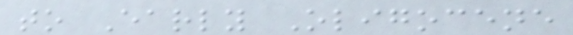to Early Oligocene
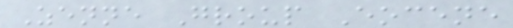Zenne Group Eocene
